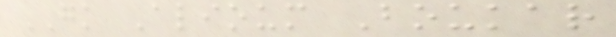GK Alioum Boukar
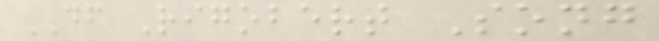DF Rigobert Song
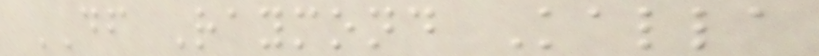DF Raymond Kalla
